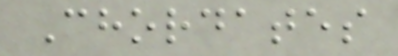Chordates
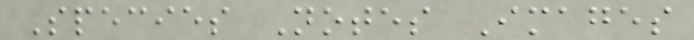Species Notes Images
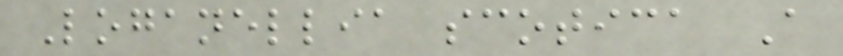Loganellia scotica A
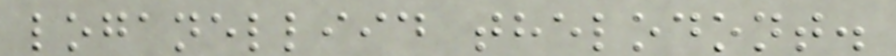loganelliid thelodont.
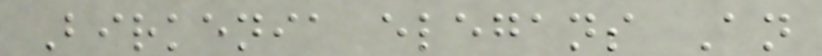Birkenia elegans An
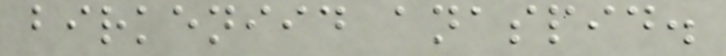birkeniid anaspid.
